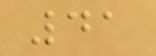41
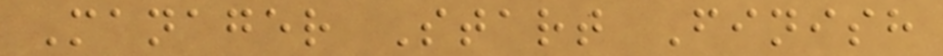Manager Start Finish
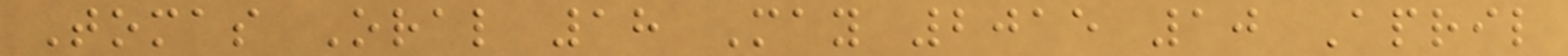Tomas Oral 18 May 2015 10 April
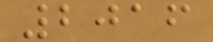2016
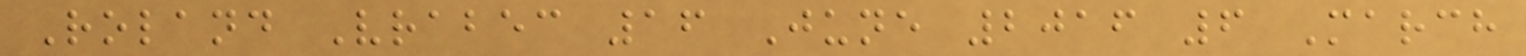Roland Vrabec 16 June 2016 6 March
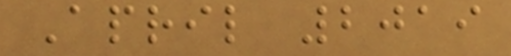April 2019
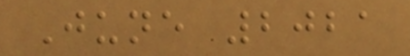June 2021
